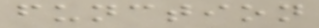function
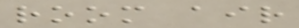room air
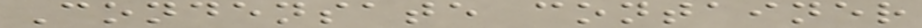Condensate container
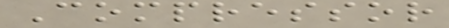Compressor
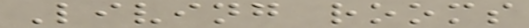Living rooms
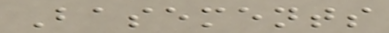Basements
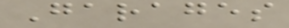Garages
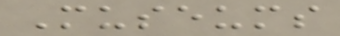Museums
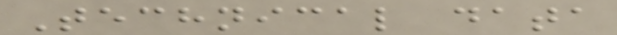Technical data
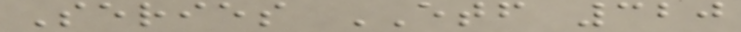Series ETF 320
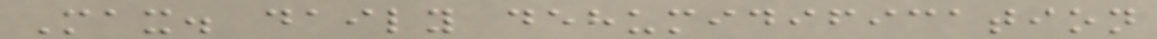Max. daily dehumidification
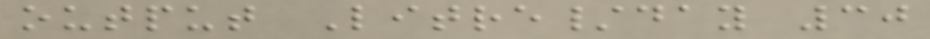output Litre/day 30
